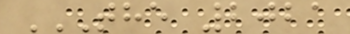THE 2021
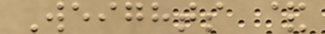Weights &
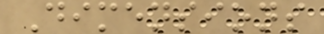Dimensions
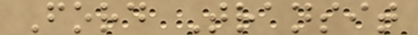Ford Transit
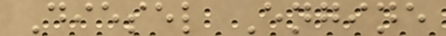Diesel Engine
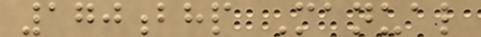170bhp Manual
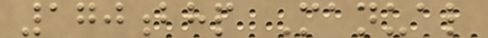170bhp Manual
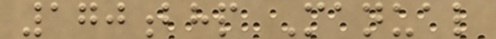170bhp Manual
